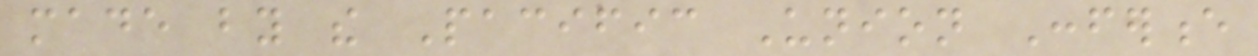made by the Pacific Union Conference
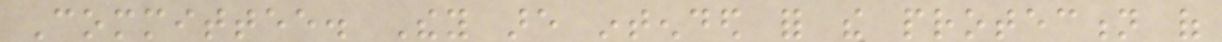Committee. They are intended for the protection of
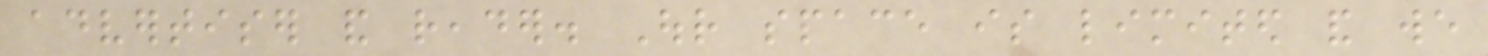advertiser and reader. Our space is limited and we
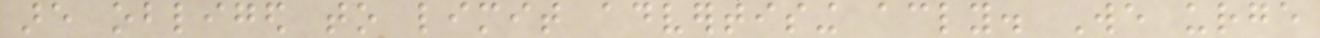are obliged to limit advertising accordingly. We urge
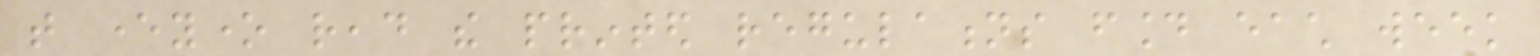that everyone read the printed regulations found each week
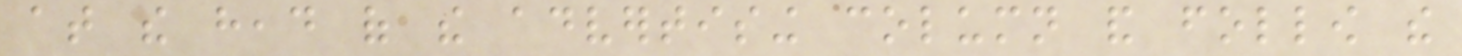at the head of the advertising column and follow the
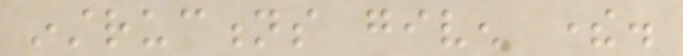instructions given there.
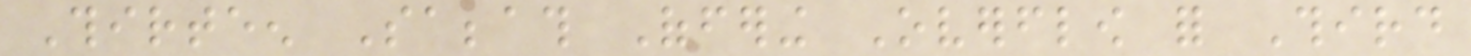Thirteen Sabbath Offering Overflow for Third
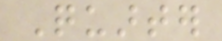Quarter
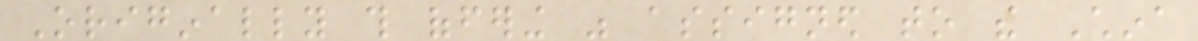Originally this offering was assigned to the China
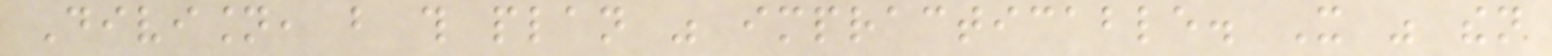Division, but this plan was impracticable. It was then
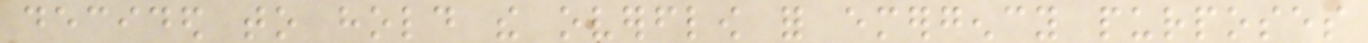decided to hold the overflow for emergency purposes
